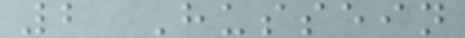2 Hussein
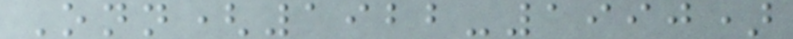Onn(1922-1990)
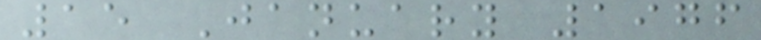15 January 1976
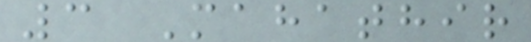3 Mahathir
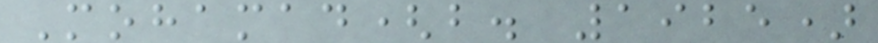Mohamad(b. 1925)
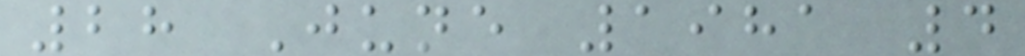28 June 1981 4
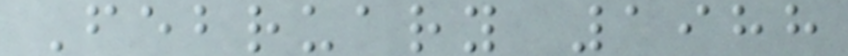February 1988
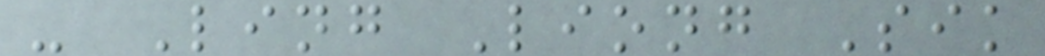- Ling Liong Sik
